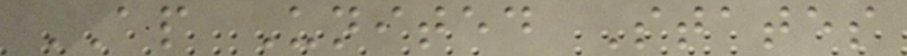AP United States
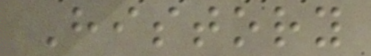History
